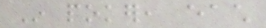In poker, each
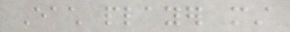Each player must
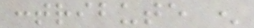contribute enough
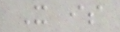It is
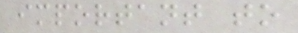important to
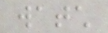watch
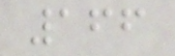166
